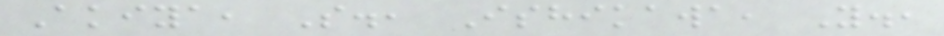Akiya, S., Ishikawa, Y.,
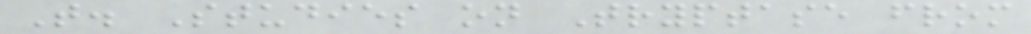T. Studies on Tryptase from
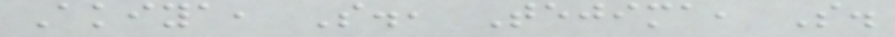Akiya, S., Tejima, S.
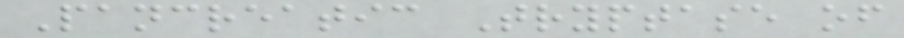Pancreatic Tryptase of
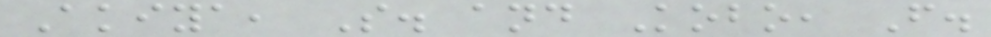Akiya, S. and Kobo, F.
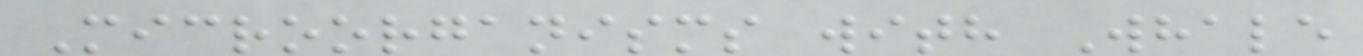Microorganisms with Whale
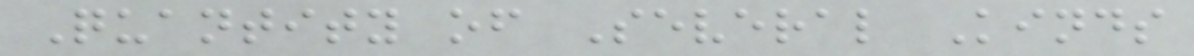Quantity of Several Kinds
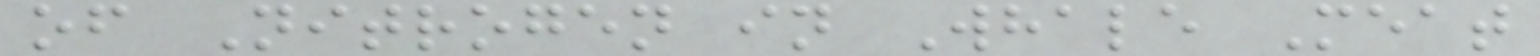of Nitrogen in Whale Meat
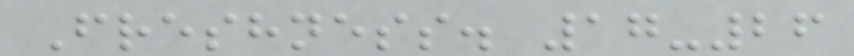Freshness. 17-26
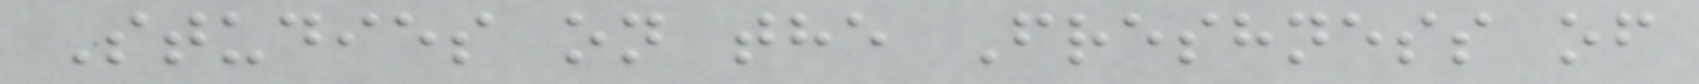Studies on the Freshness of
